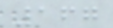167
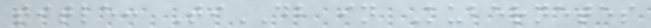title: TiDB in Kubernetes
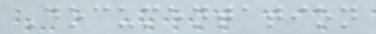Documentation
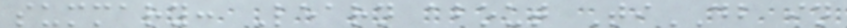summary: Learn about TiDB in
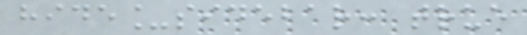hide_sidebar: true
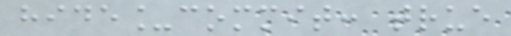hide_commit: true
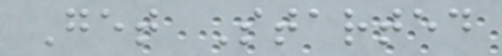Get Started
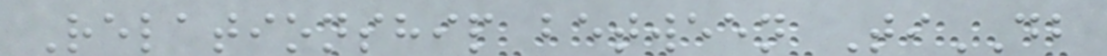Relationship between TiDB
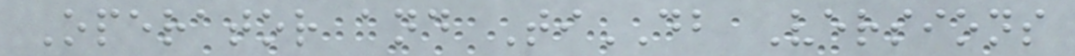Operator and TiDB Versions
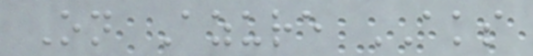On Azure AKS
